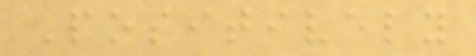Positively
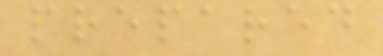prepared
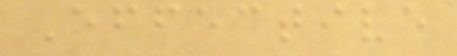Effective
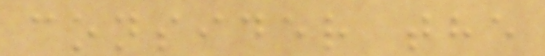consider the
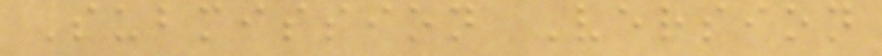Submission Version
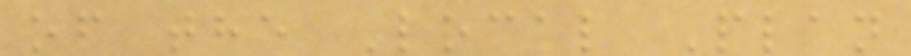of the Local Plan
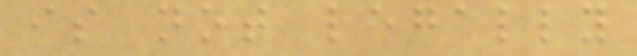is not legally
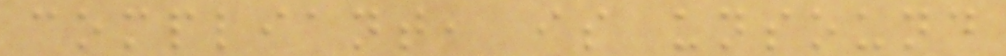compliant, is unsound
